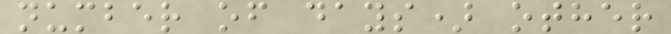number of days) other
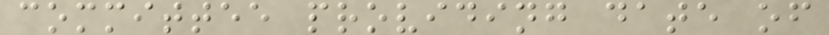committee providing date of
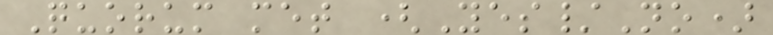Quorum met (Yes/No)
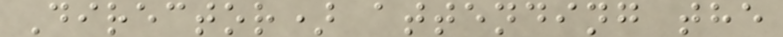Director) attending the
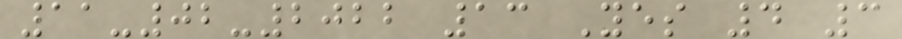11-02-2022 13 Yes 4 3
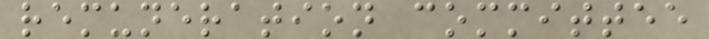remuneration committee
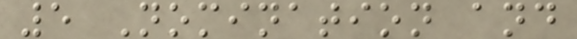5 Nomination and
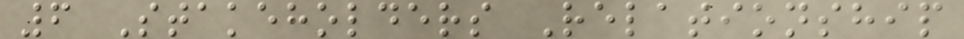6 Stakeholders Relationship
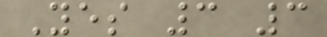Yes 3 3
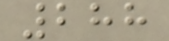288
